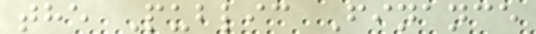the Public Finance
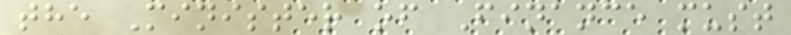the Minister of Finance must
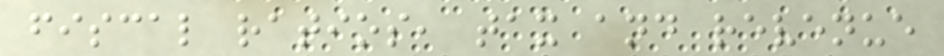fiscal ratios, tax and revenue
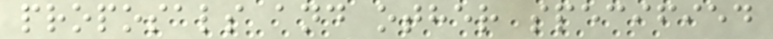proposals and other specified
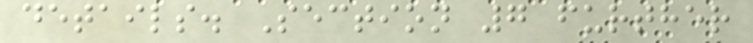details. Section 7 further
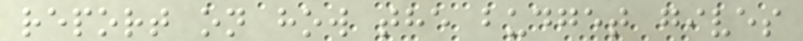report on how the budget gives
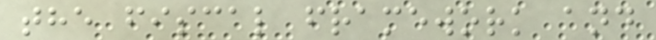the fiscal framework and
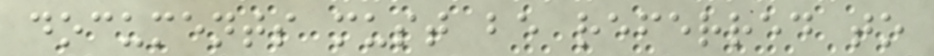documents must be referred to
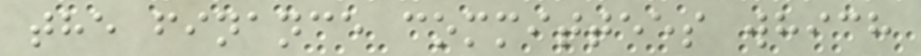the finance committees which
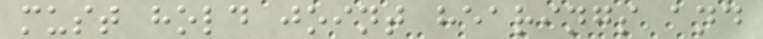must hold joint hearings and
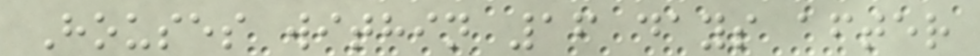Houses within 16 days after
